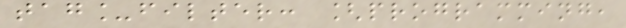tag_filter: [programming,
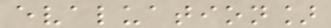evaluation]
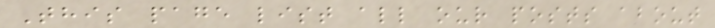This page list all our posts about
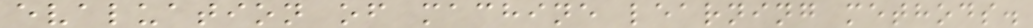evaluation of machine learning methods.
